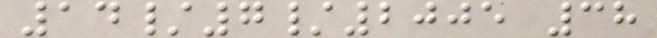14/7/2005 38
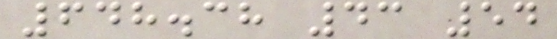648.38 43 54
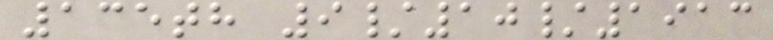135th 9/10/1913
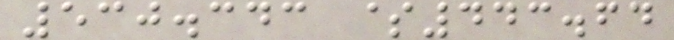530.343 $443.64
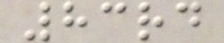83rd
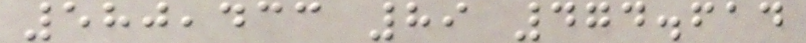580,433 89 474.614
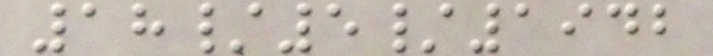18/5/1942
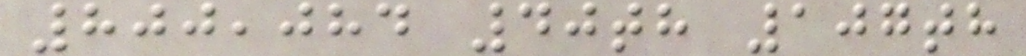800,084 40th 107th
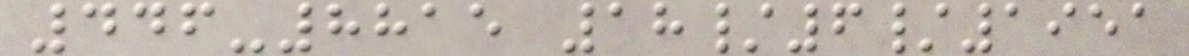446-8815 18/6/1951
